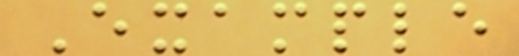Example
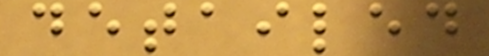detailed
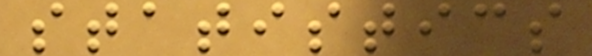statistics
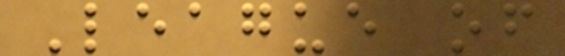League of
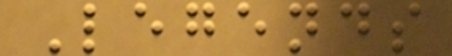Legends
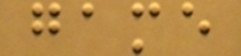game
